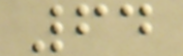64
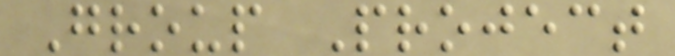Group Project
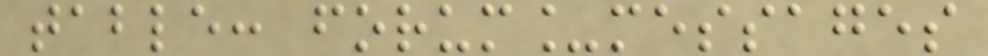table: forum_messages
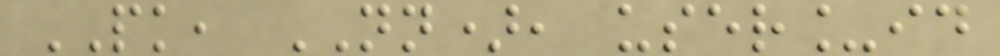PK, NN), user_id
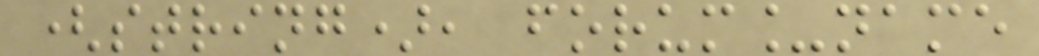(string), forum_name
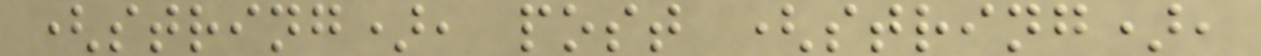(string), post (string),
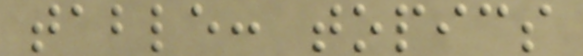table: topics
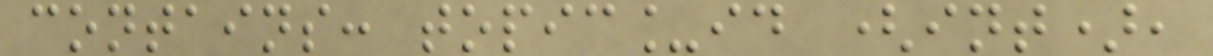contains: topic_id (int),
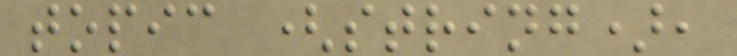topic (string),
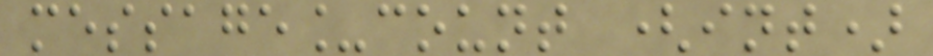message_count (int)
